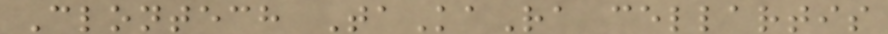Clontech TaKaRa cellartis
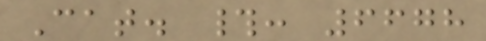Cat. #: 6678
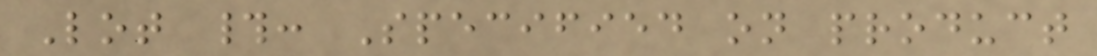Lot #: Specified on product
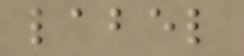label
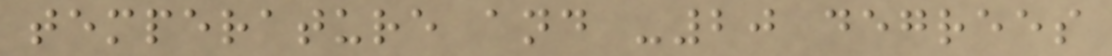temperature and -20 degrees
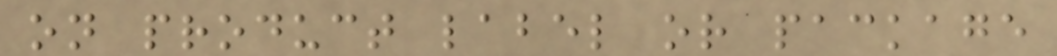on product label or package
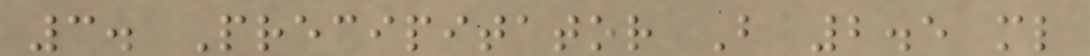3. Precipitator B 2.5 ml
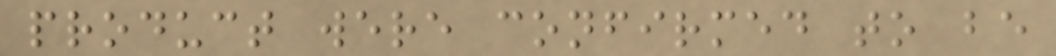product were confirmed to be
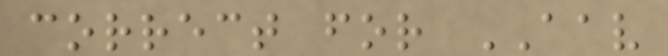correct for AAV
